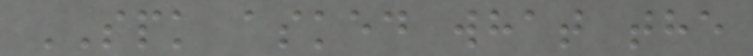SPK asked what the
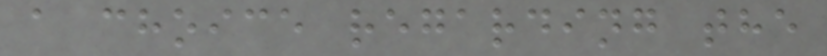a choice regarding the
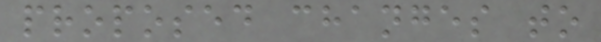proposed changes to
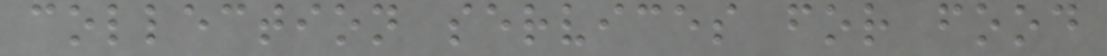collection services for food
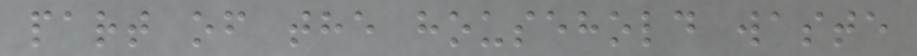part of the household waste
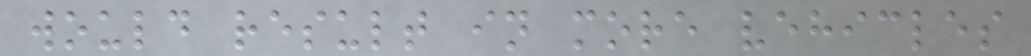would result in more vehicles
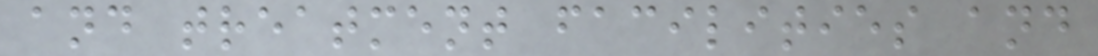and treatment facilities and
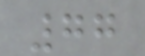77
